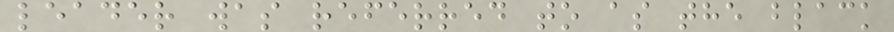leader was referred to as the black
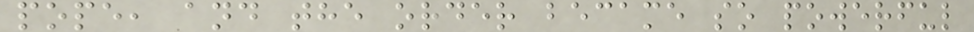pope, and the order became so powerful
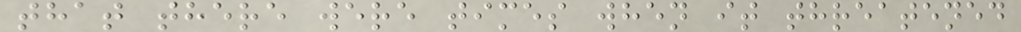that there were times when it threatened
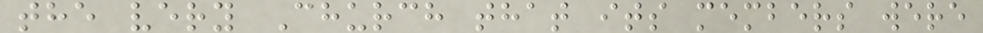the very Church that its members were
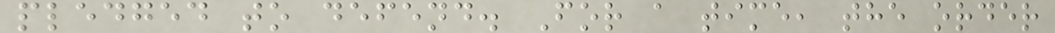pledged to defend. For a time, the order
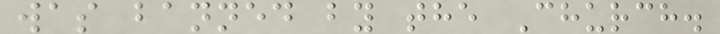was banned by the Church.
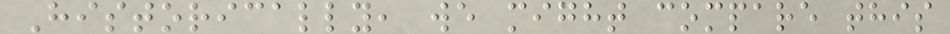Historically, we might compare this
